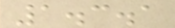1.3.1
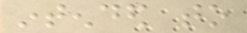intended to
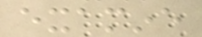examine
